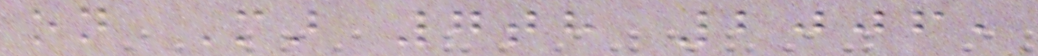on Mar 7th 2006,
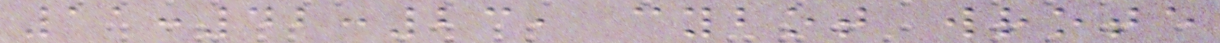11:42:23, cybot wrote
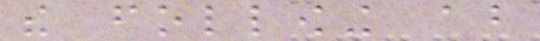the following about
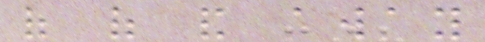of of and away
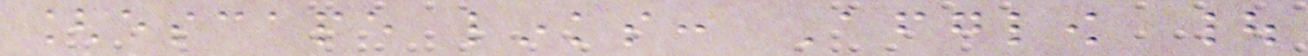[escape links: Afterglow |
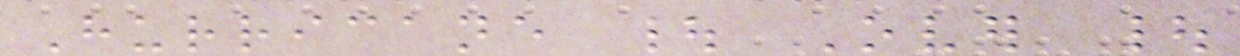Hurricane | Over |
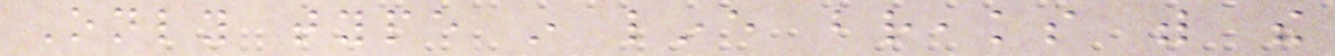Only type in line breaks with the
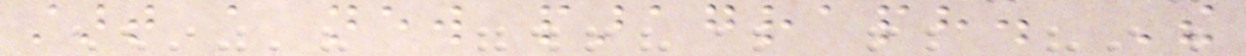start a new paragraph. The
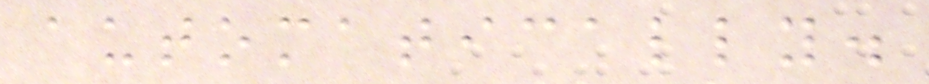automatically.
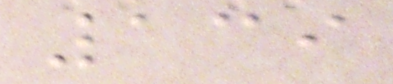139
